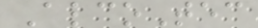AlcoTec
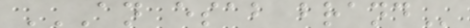AN ESAB BRAND
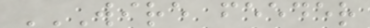WIRE FEEDER
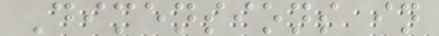Dimensions in
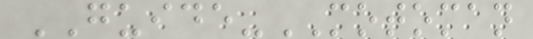GUIDE-MOTOMAN
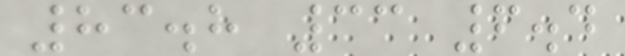83.8 33 6.4
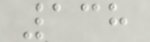138
